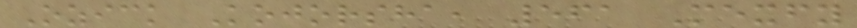Ozick Kojorsha, 561 Mexfy
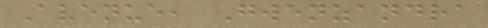Avenue, Gwenzandra
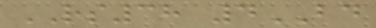RS38 4BD
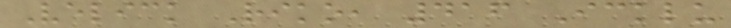Velick Riko, 416 Icklu
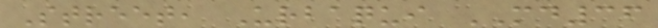Street, Urbaqui MD36
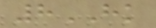8HK
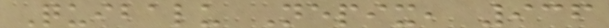Quibalu Nepix, 936
